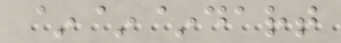~~~dart
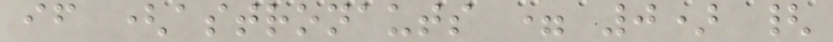if (astronauts = 0) {
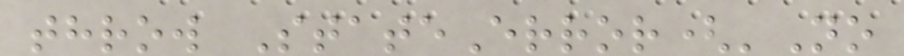throw StateError('No
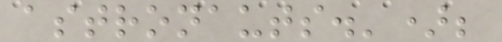astronauts.');
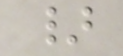}
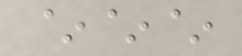~~~
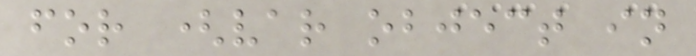for (var object in
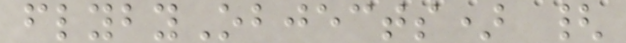flybyObjects) {
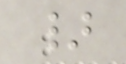}
